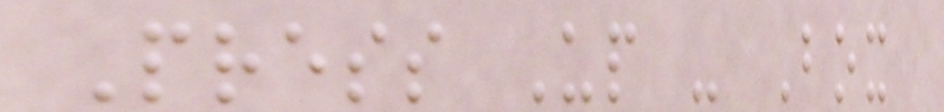Press Up - Box
